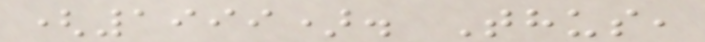(1999). Thus,
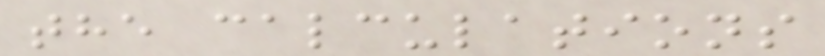the calculations
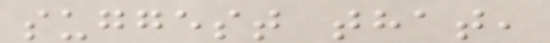suggest that,
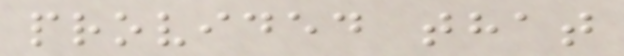provided that
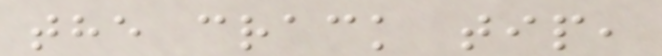the crack tip,
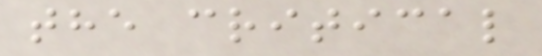the critical
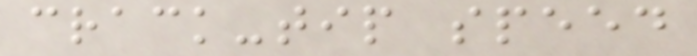crack-tip speed
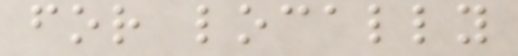for locally
